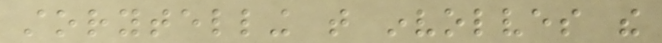storytelling that involves the
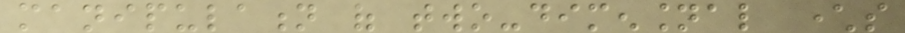manipulation of two-dimensional characters
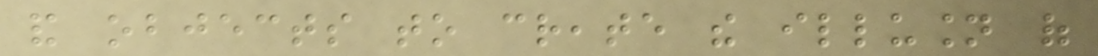and objects to create the illusion of
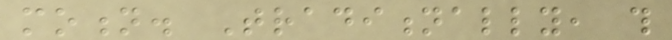motion. Traditionally, this
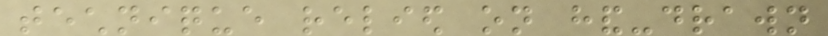technique relied on hand-drawn
